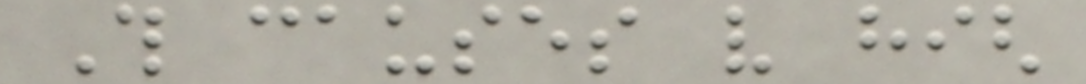This causes very high
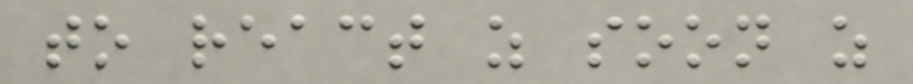to react as soon as
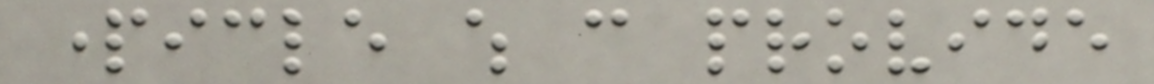particle which can provide
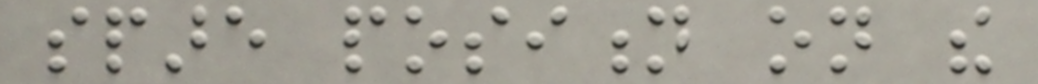spare position on the
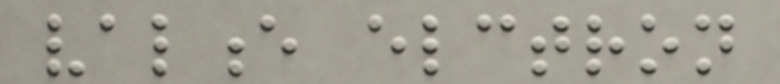valence elctron
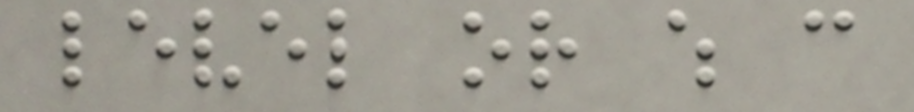level or which can
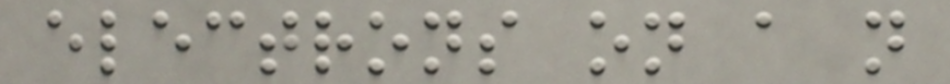electrons on a not
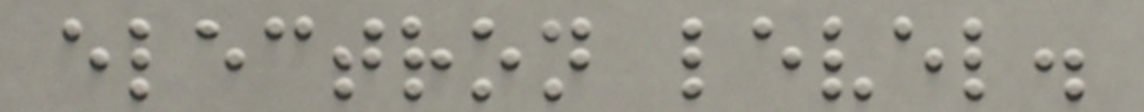electron level.
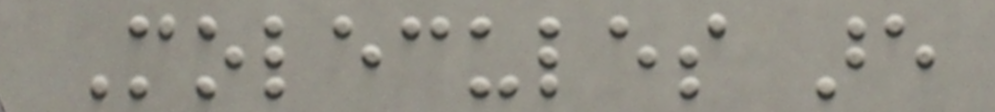Molecules are
